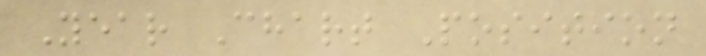Year Chart Position
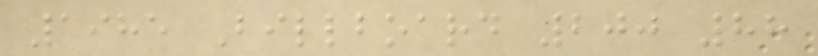1985 Billboard 200 88
